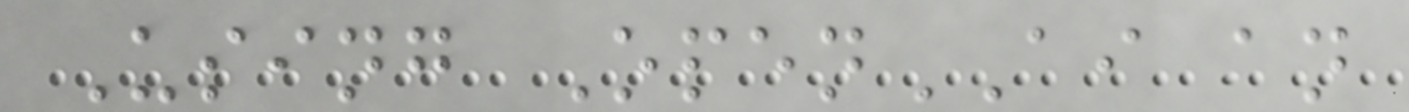Using OpenAI an
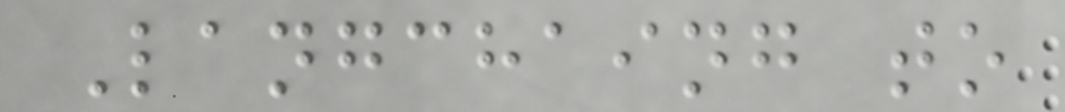Langchaing to
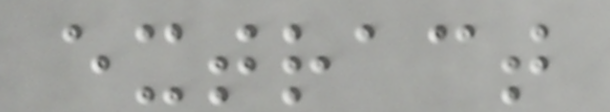extract
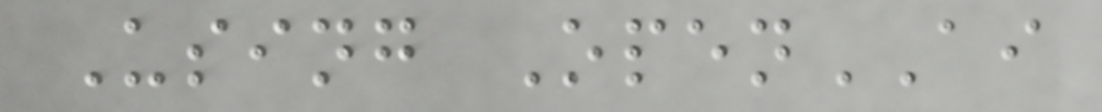Using OpenAI
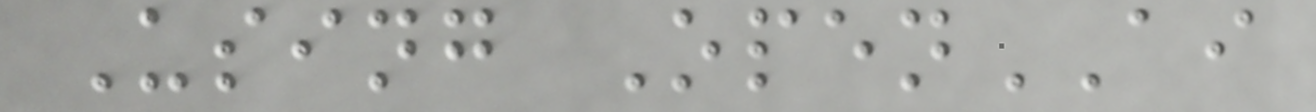Using OpenAI
